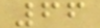66
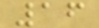16
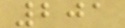201
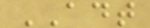ADT
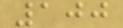100
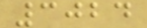3024
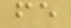fe
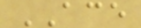ACE
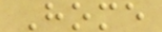Home
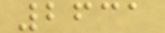2631
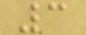3
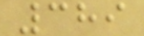389
